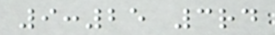9:25 3rd
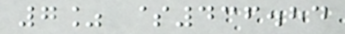7% $436.84
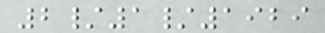2/1/1929
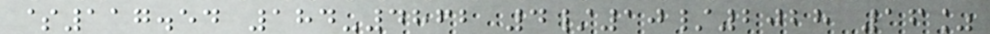$117.54 184-4862 4/10/2028 16%
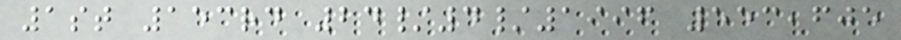1st 153rd 24/4/1996 553,605
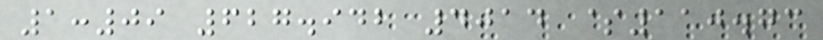1:09 627.942 4014 $110.73
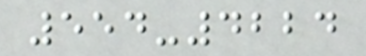554-4224
